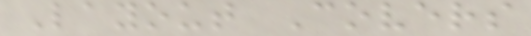Layout Covers
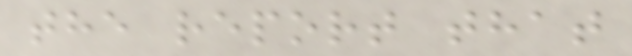the report that
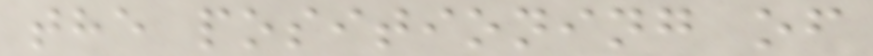the positioning of
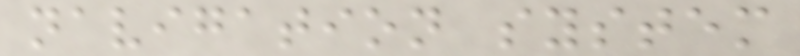navigation system
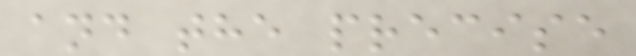and the precise
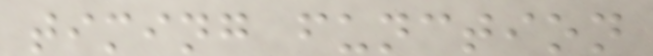timing function
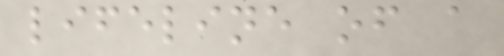lifeline of a
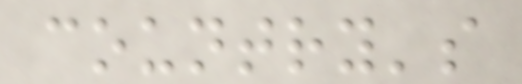country's
